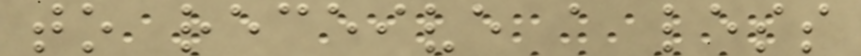to receive a less
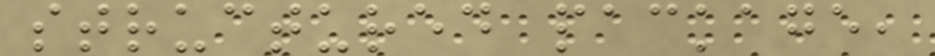structured package,
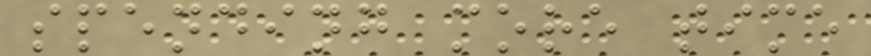spending more time
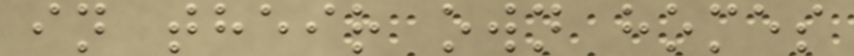in their own homes
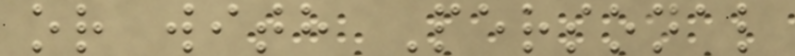or with Personal
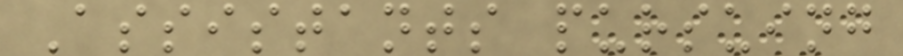Assistants pursuing
